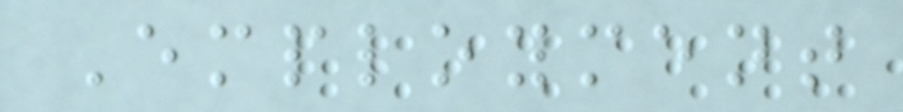Employment
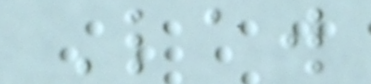Law
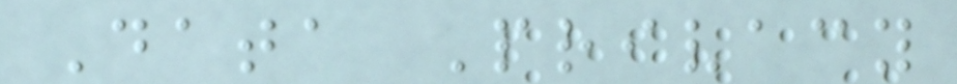Data Privacy
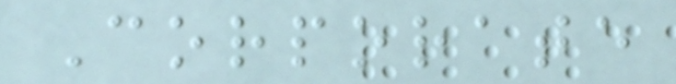Corporate
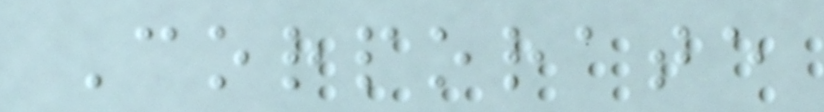Corporate
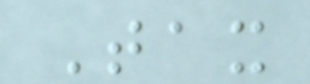Tax
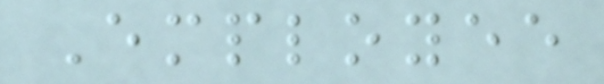Employee
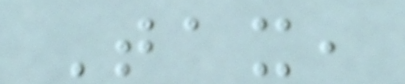Tax,
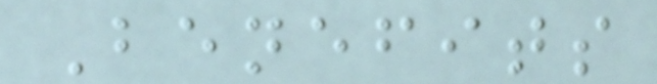Benefits
